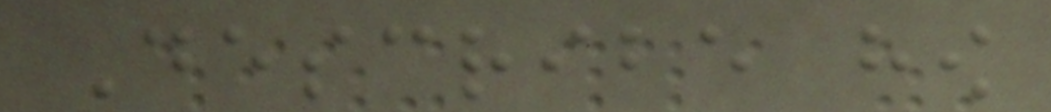Describe how
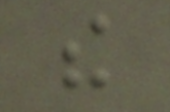the
